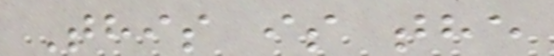This is the
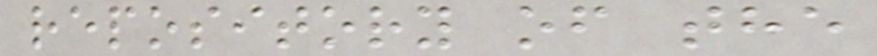repository of the
